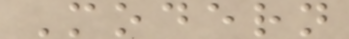Modern
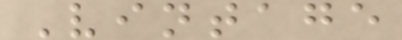Vintage
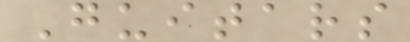Guitars
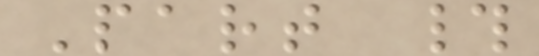Part #
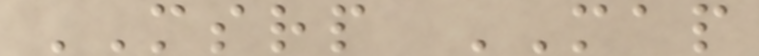MSRP MAP
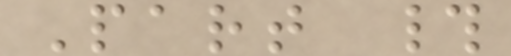Part #
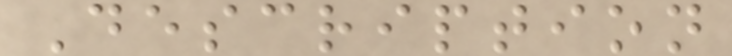Description
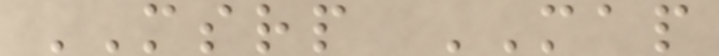MSRP MAP
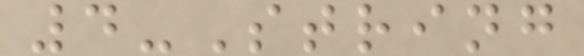4-String
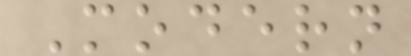Modern
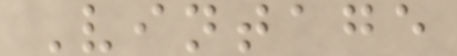Vintage
